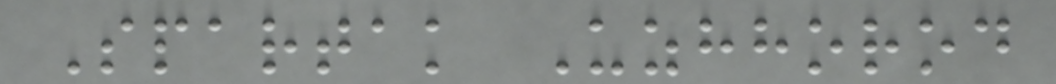Spartak Uzhhorod
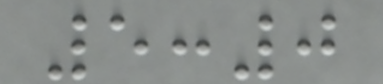5:0
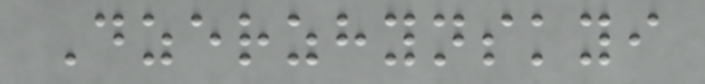Dzerzhynskyi
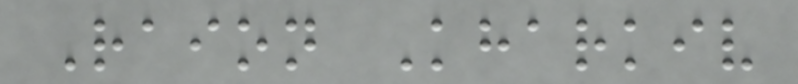Raion Kharkiv
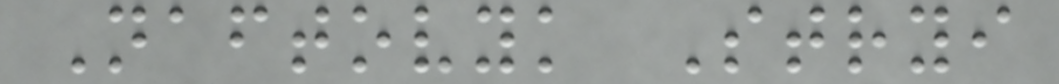Naftovyk Stryi
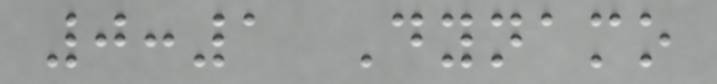0:1 Dynamo
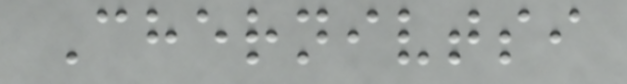Chernivtsi
